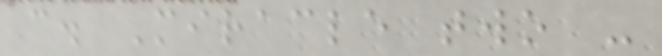c. Miracle two -
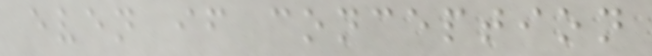even if conception
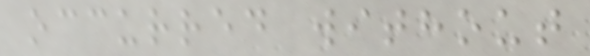occurred without
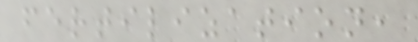fertilization,
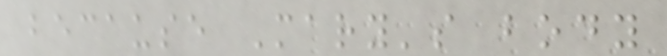because Mary's body
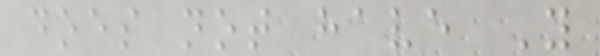does not have Y
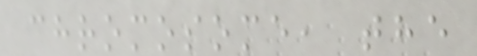chromosome, the
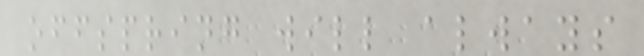offspring will always
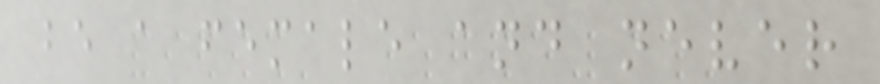be a female and never
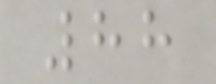88
